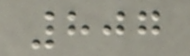807
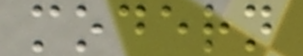modern
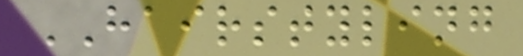HAIRSTYLING
